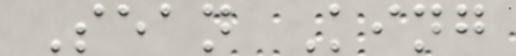Sean King
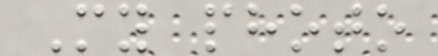My photo
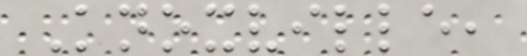Knoxville,
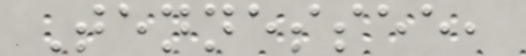Tennessee,
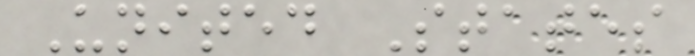United States
